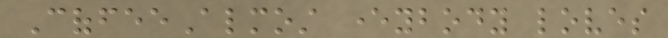CoffeeAlmost everybody loves
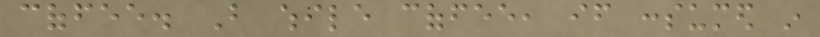coffee. But while coffee, if consumed in
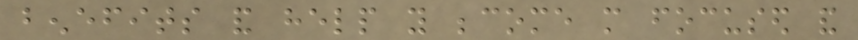benefits and help you become more focused and
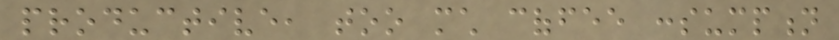productive, too much coffee consumption
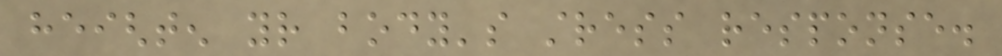heighten your body's stress response.
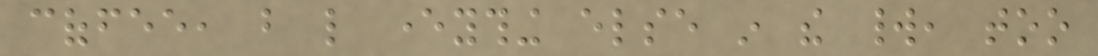coffee, but like everything else in the world, too
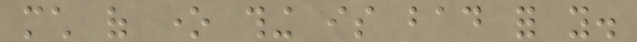much of one thing is bad for you.
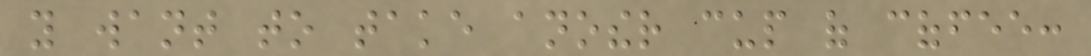you want to take another cup of coffee:
